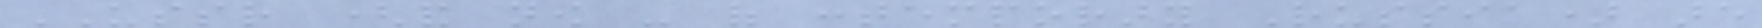USSR (and now - of contemporary Russia) are
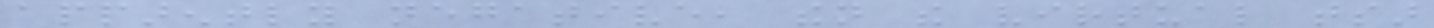apparently negative, then the virtual tsar
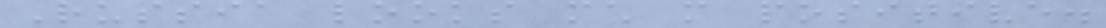Russia looks much more positive.
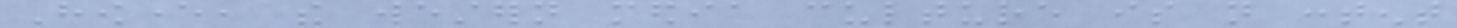However, the western media culture is not content
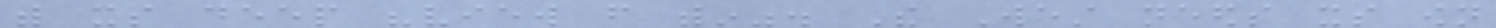with its deep "view from within". The West needs its own
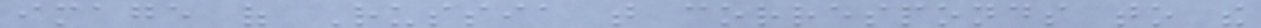image of Russia that corresponds to the
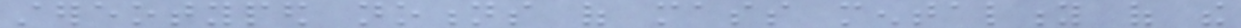stereotyped notions of mass mentality of the
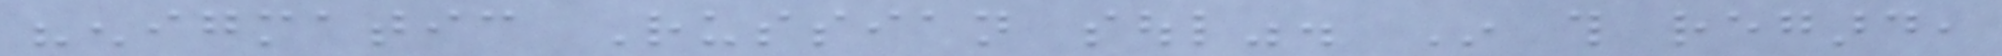"enigmatic Russian soul". In this regard,
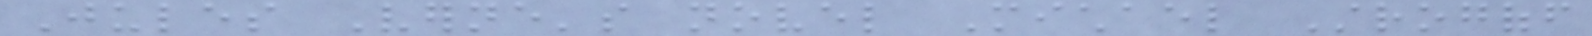Jules Verne's novel Michael Strogoff
